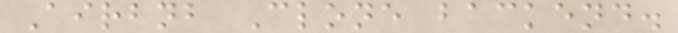Airbnb Clone backend.
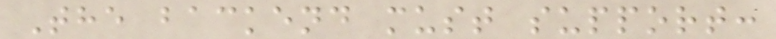The backend must support:
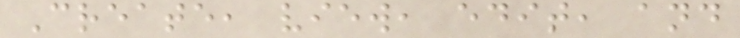Create, view, edit, and
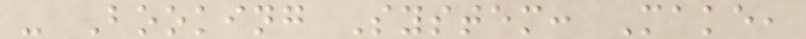- Booking System: Make,
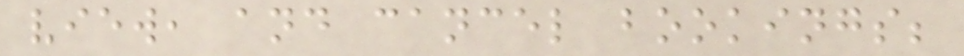view, and cancel bookings;
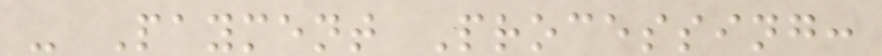- Payment Processing:
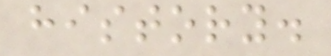history.
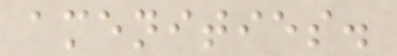amenities.
